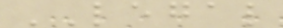LEGAL
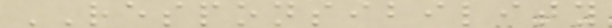RESPONSIBILITY
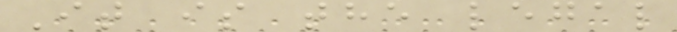It is the legal
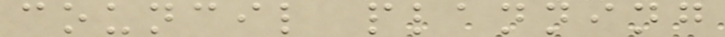council planning
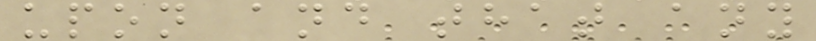upon and that any
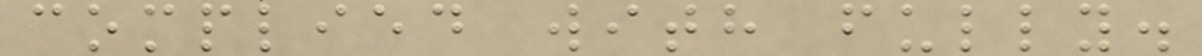complied with fully.
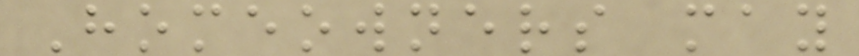Homeowners may
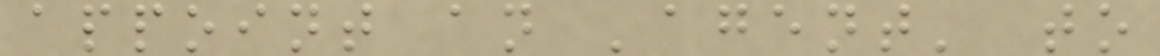appoint an 'agent' to
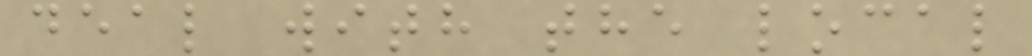deal with the local
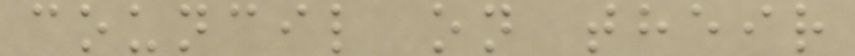council on their
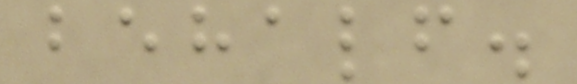behalf.
